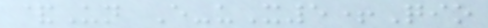&Un E-uX5+Qio
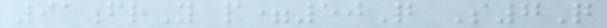91frY p=50Q S7Q
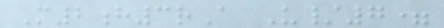M2h3rA U/7=
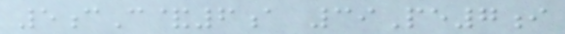5cC&6a 39Pe7i
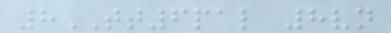8TT6pal 8vn
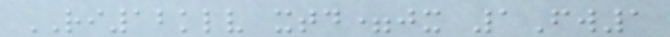RI12klv xtd=jx 1Fw1
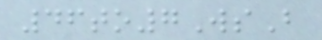46to7WsB
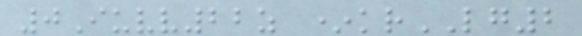0Iuvv22z *krLG2
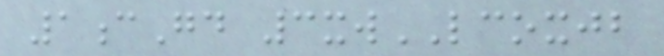1cGd 3xwLCOXJB
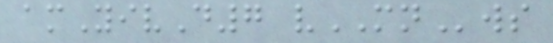amYivD7 vMNws
